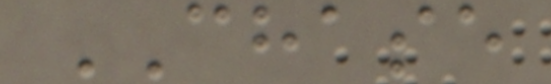CHASE
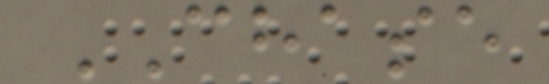CHASE
